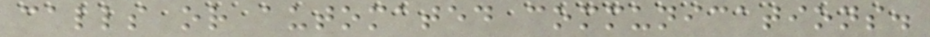calls or automated communications.
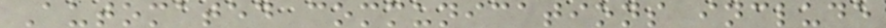Automated communications include
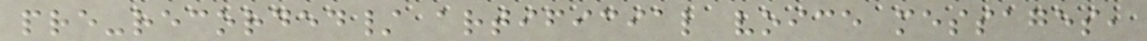pre-recorded/ artificial voice messages,
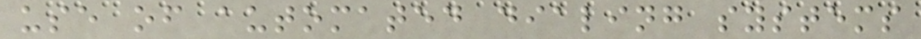use of automated dialing systems
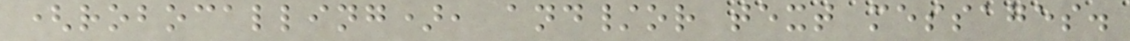(robocalling), and/or text messages.
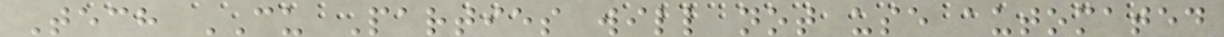Tech CU Parties will not use automated
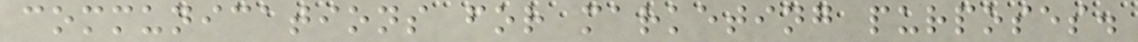communications for marketing purposes.
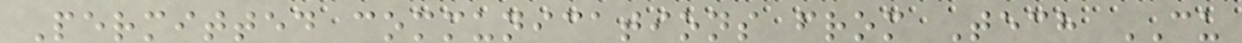Permitted communications from Tech CU
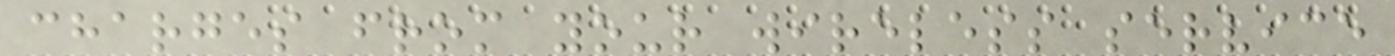charges from your wireless service
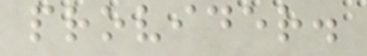provider.
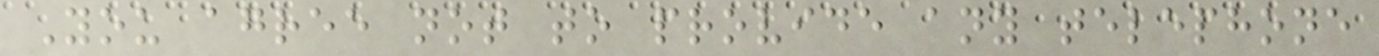You agree not to provide any telephone
